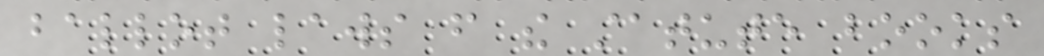ballot laws from the statute books
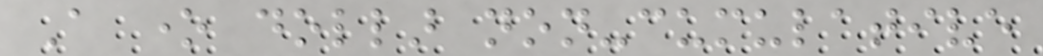A one dollar non-cumulative
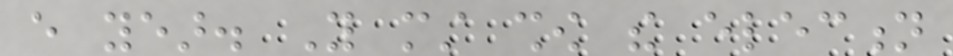every year. You must show the election
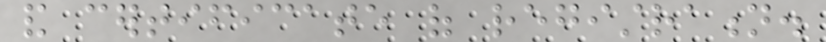and certificate of registration.
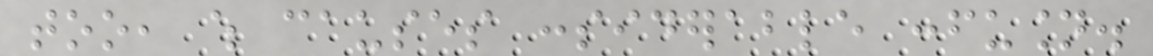too, which causes considerable confusion.
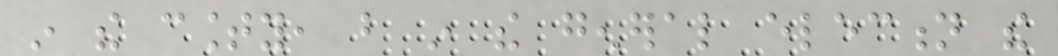in the county, but in the general election the
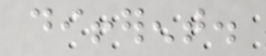different.
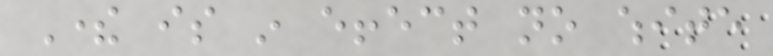There is in effect no white
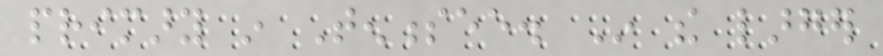primary in Tennessee. In the larger
